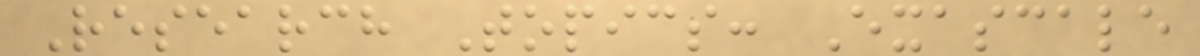Research Topics: Exascale
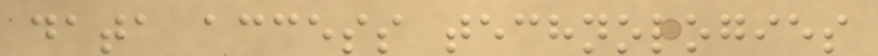data access technologies
